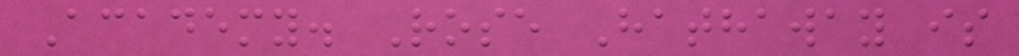Academy. Rose Hathaway is
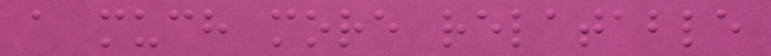a much more relatable
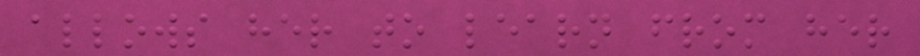allows her to learn from her
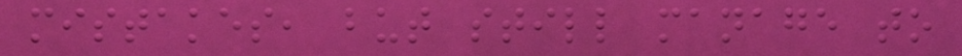mistakes, but still manage to
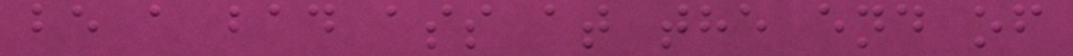be a bad ass at the end of
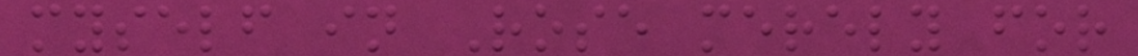myself in Rose merely for
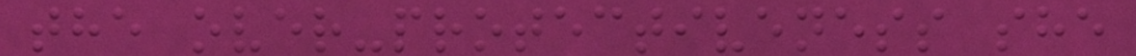the over-protectiveness she
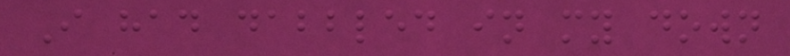I had dabbled in my down
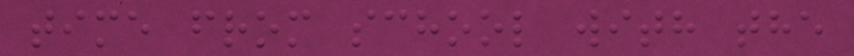time from school with the
